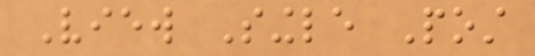View Single Post
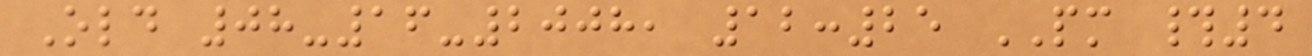Old 08-16-2008, 12:25 PM #4
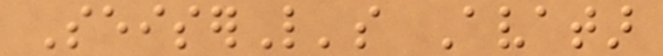SeiserL's Avatar
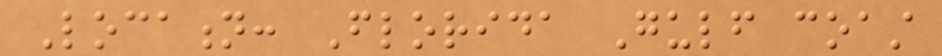Location: Florida Gulf coast
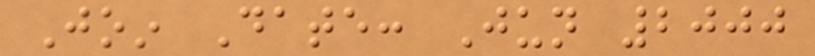Join Date: Jun 2000
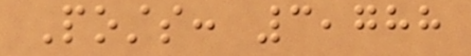Posts: 3,788
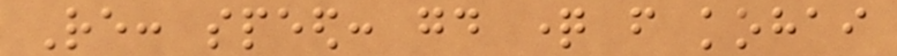Re: speed: good question from kohai
